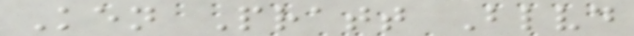Ken Pratt Blvd
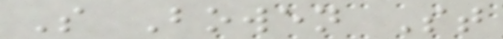S Bowen St
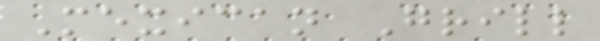Mexican Grill
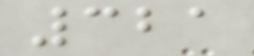321
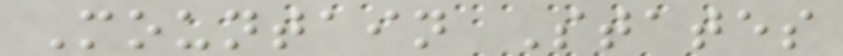Mountain States
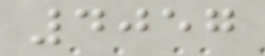4057
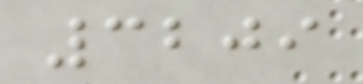3209
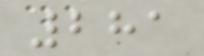281
